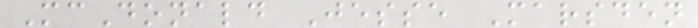McDonald Jesse Marsden
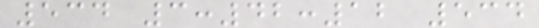534 3:42:12 534
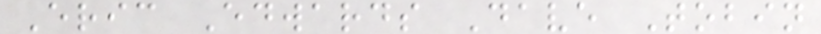Eric Edwards Dave Tobin
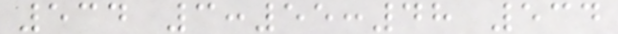534 3:55:48 534
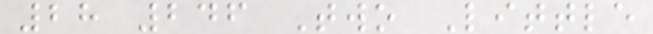28 246 Two Little
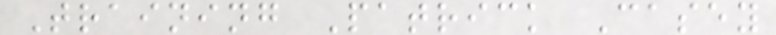Training Patrick Casey
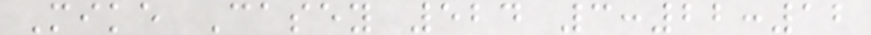Mike Casey 524 3:22:12
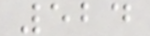524
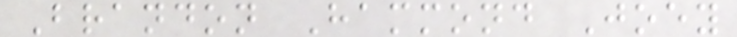Brandon Hammond Joey
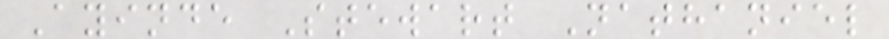Ayinde Stewart Nathaniel
